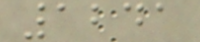1241
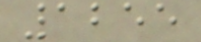1255
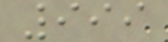999
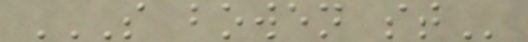S BOWEN ST
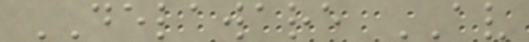DELAWARE AV
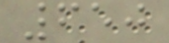650
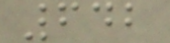642
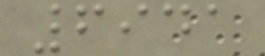6941
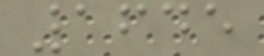1645
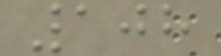108
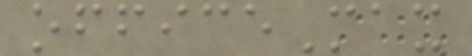officeMax
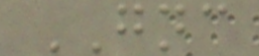GNC
